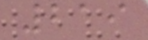219
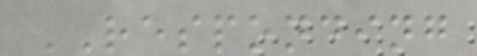RESPONDING
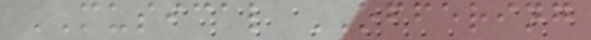MUSICAL OFFERING
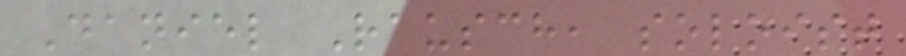Daniel Rausch, soloist
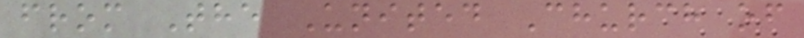from The United Church of
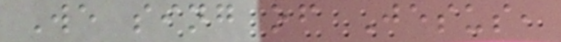We sing of Jesus,
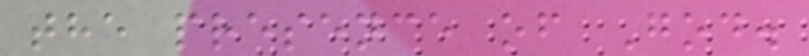the presence of God.
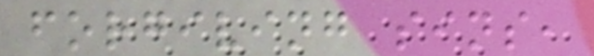forgiving sins,
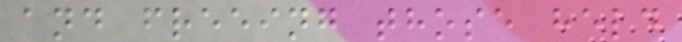and freeing those held
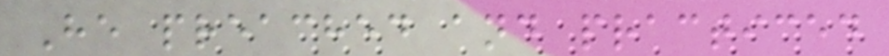He preached and practiced
